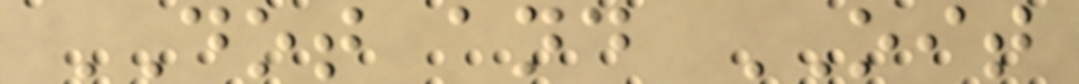DOT and OIT
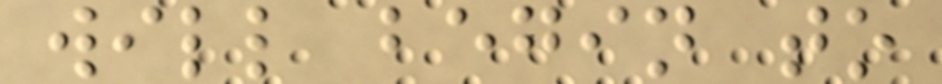will begin to
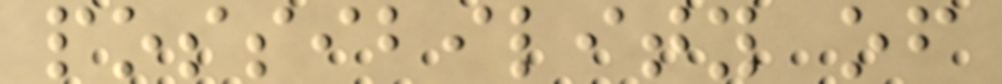possibility of
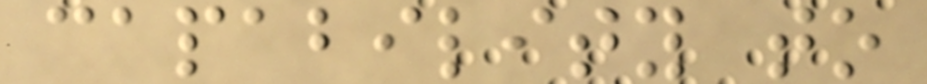capability to
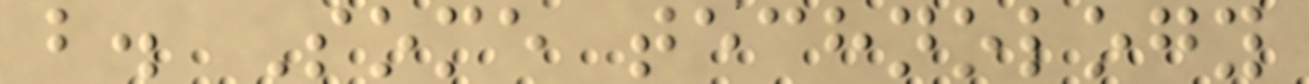b. Some technology
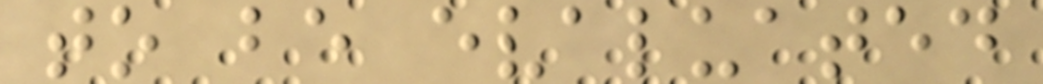to be evaluated
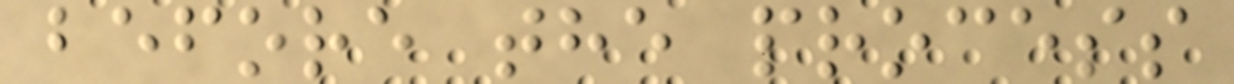before the process
